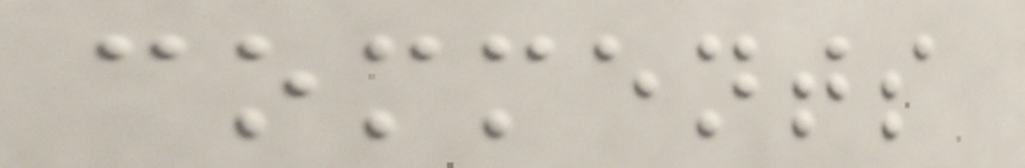comments
